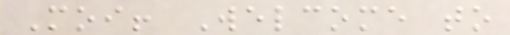Moi! Welcome to
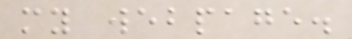my webpage.
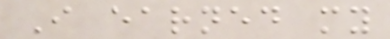I earned my
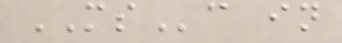MSc in
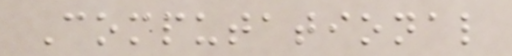Computational
